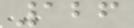126
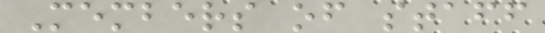Members of staff
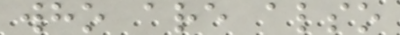who are also
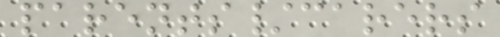parents/carers
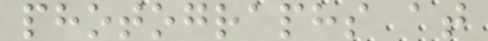photographs at
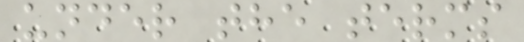under the terms
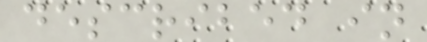described in
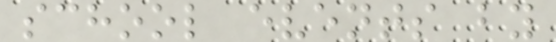school events by
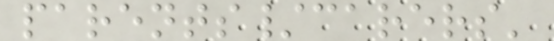parents/carers'
